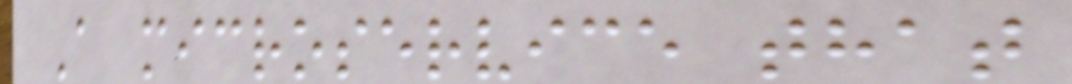A microservice that
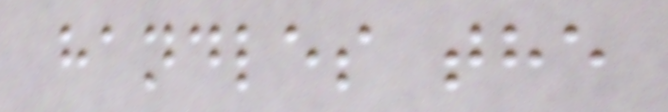handles the
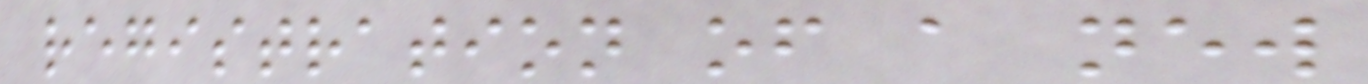registration of a new
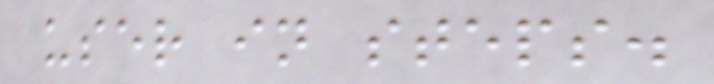user in steps.
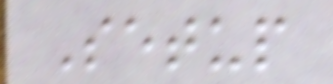Setup
